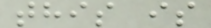this is
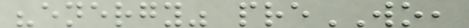"energy" preWO,
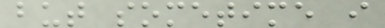but sometime i
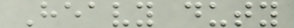Heavy duty
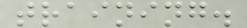training.
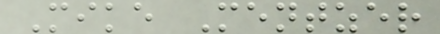Mike Mentzer
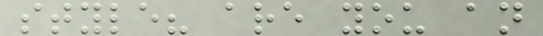style? are you an
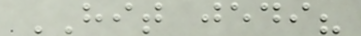HIT jedi?
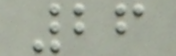26
